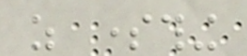as something
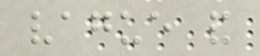vague and
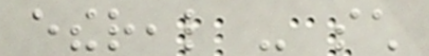ethereal - such
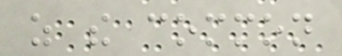as the common
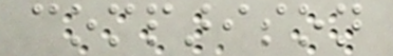comparison
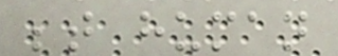between human
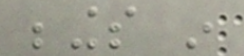beings in
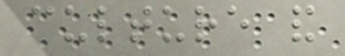culture and
